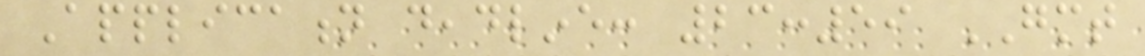Application deadline: 23:59 GMT
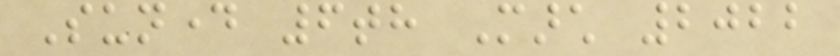Sunday 6th March 2022
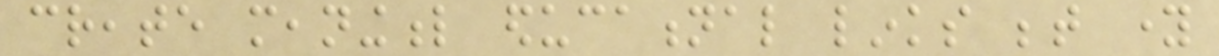create meaningful educational links between young
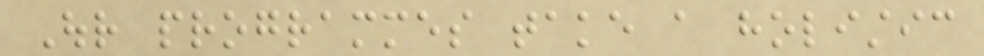Our programmes take a holistic
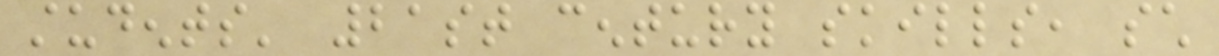students' 21st century skills, such
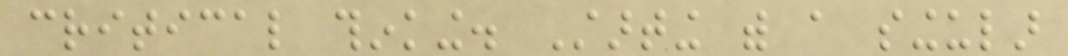critical thinking. Starting with a singular
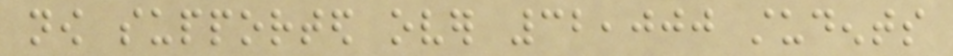now supported over 32,000 students
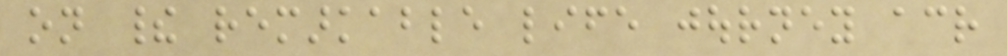on their remarkable life journey across
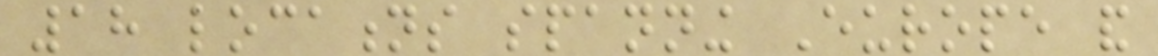18 locations spanning Europe and
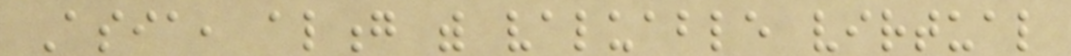Asia, along with valuable virtual
